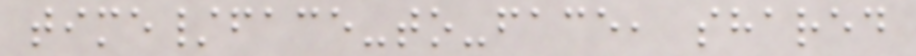time/face-to-face, shared
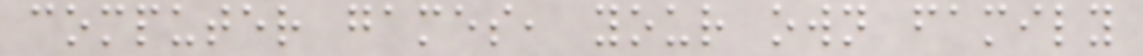computer games, your own family
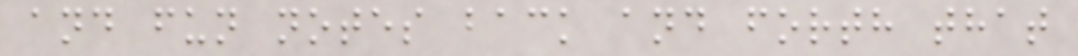and fun notes back and forth that
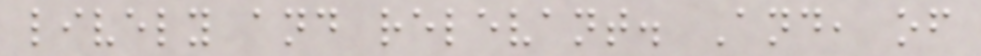lively and relevant. And, of
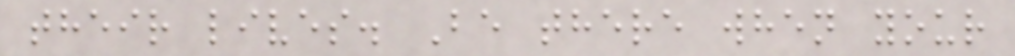their lives. Be there when your
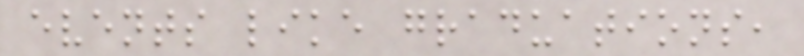events like graduations,
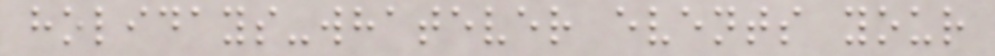holidays-whatever events your
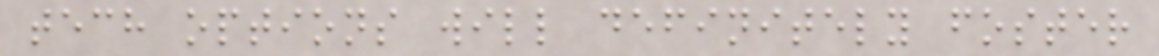tech options will definitely foster
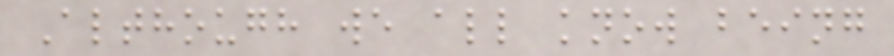Although we all know being
